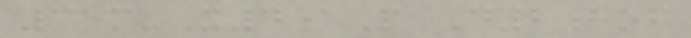35m-X4aP D2bof
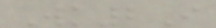Wk2I
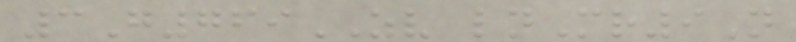3G769ZV lnMr9N
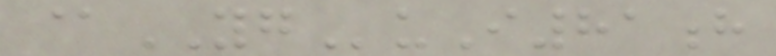@YGuI81h
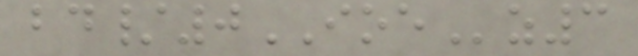bd/0IOEz3
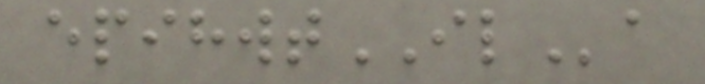epihwtILa
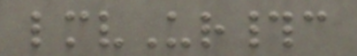lmvUr#c
